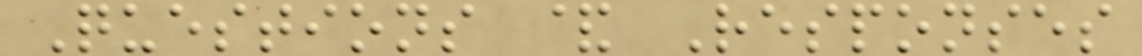Questions & Responses
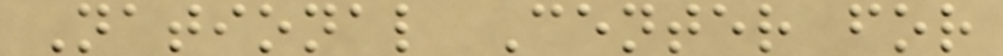National Center for
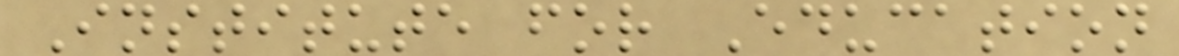Institute for Education
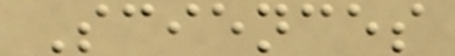Sciences
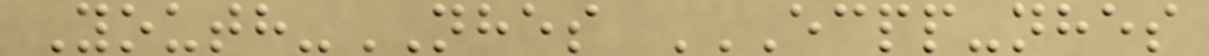Youth-NHES ECPP-NHES
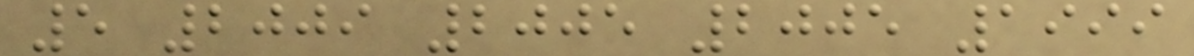5 2009 2005 2005 1999
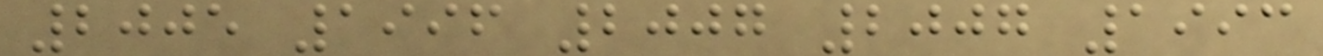2005 1996 2007 2007 1993
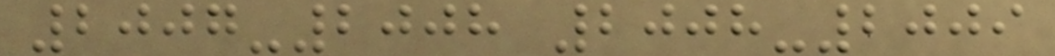2007-2008 2008-2009
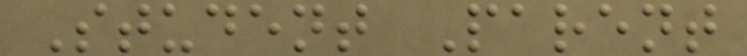Student Parent
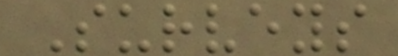Surveys
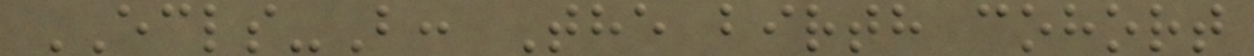ECLS-B: The birth cohort
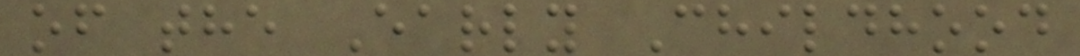of the Early Childhood
